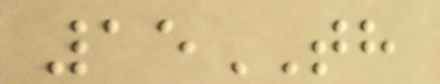15TH
